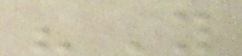"You
